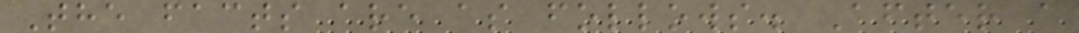The facts are as follows. After a
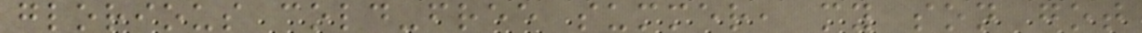glorious cold-free summer, my son got
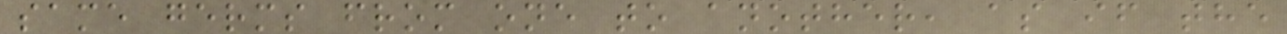same germs from one to another, as if the
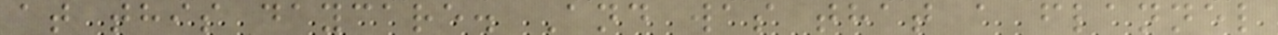at this daycare. And was that a flannel
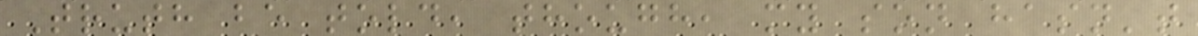Truth be told, though, my son hasn't
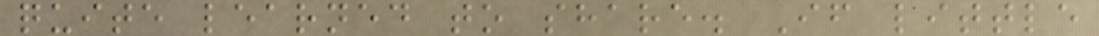quite learned to share. If little
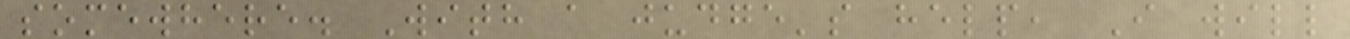somewhere. With a judge's help, I will
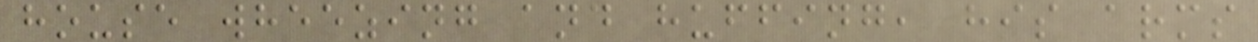house wheezing and huffing, his arms
